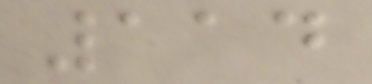114
